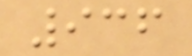936
